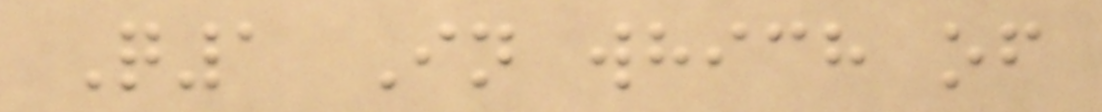Q1 In which of
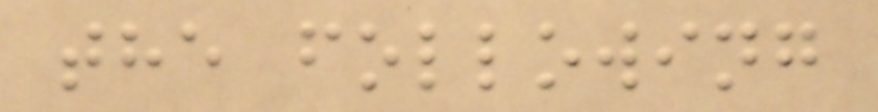the following
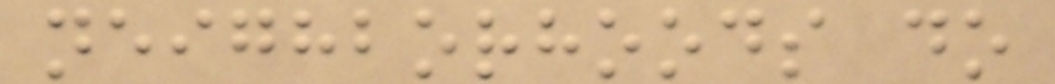neighborhoods do
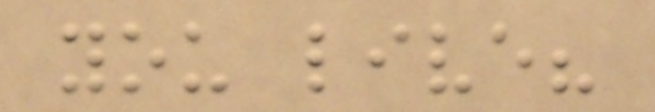you live?
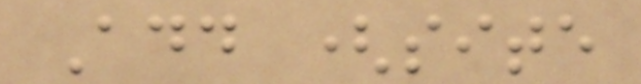Add (site
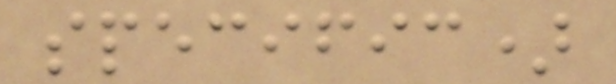specific)
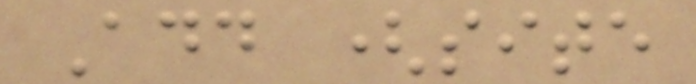Add (site
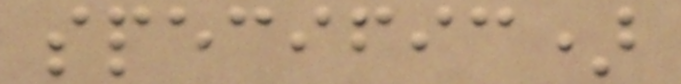specific)
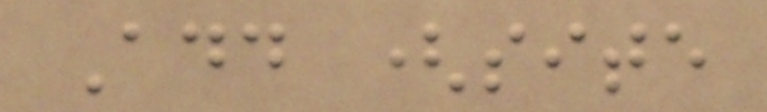Add (site
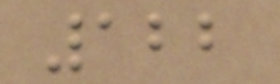122
